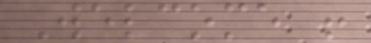Welcome !
